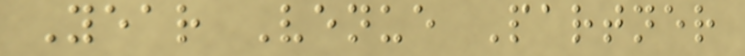Year Venue Partner
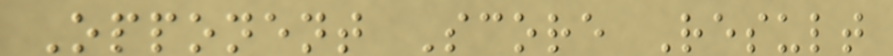Opponent Score Result
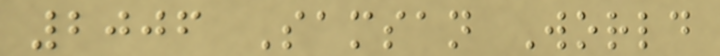2006 Samsan World
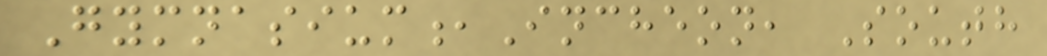Gymnasium,Incheon, South
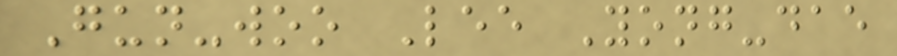Gun-woo Lee Yong-dae
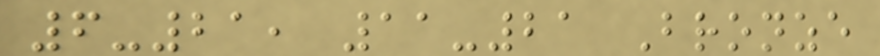6-21, 11-21 Bronze
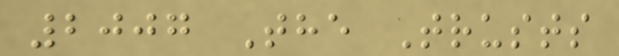2007 The Trusts
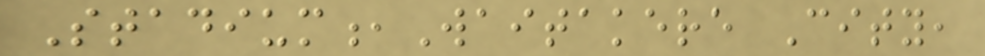Stadium,Waitakere City,
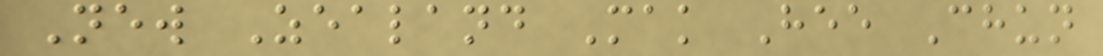New Zealand Mak Hee Chun
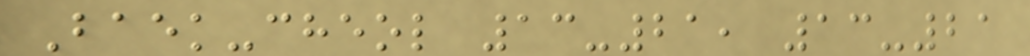Baek-cheol 13-21, 13-21
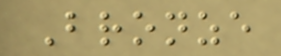Bronze
